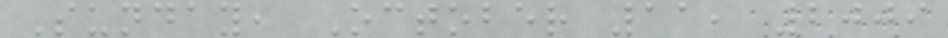Sunday, October 11, 2009
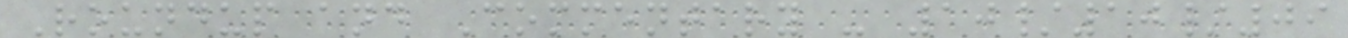Roundup and Commentary - 10/10/09
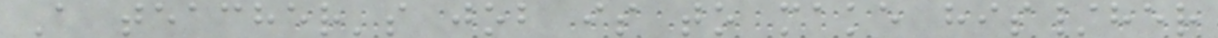A teacher's job is to make his/her
